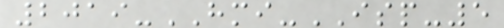2019-HMI-ISP-5
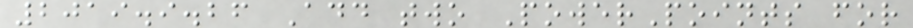2019.9.26 Add two PowerPoints for
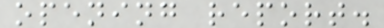opening report.
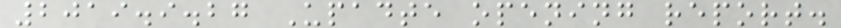2019.9.27 Upadte opening report.
